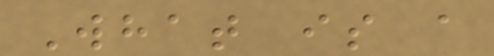What is a
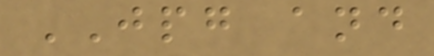JPG and
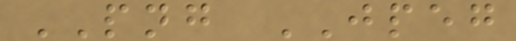PNG JPEG
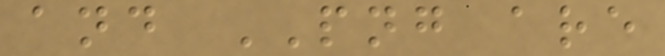and PNG are
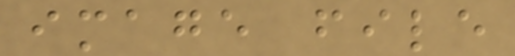image file
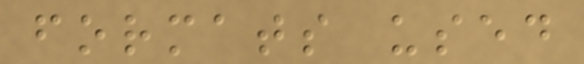formats used
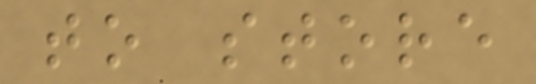to store
